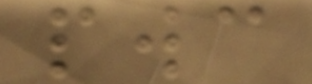pwc
